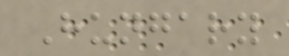Hungary
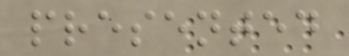presented
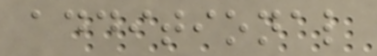additional
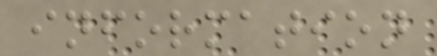information
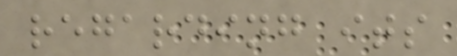regarding its
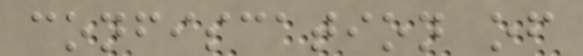confiscation of
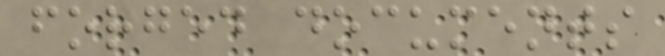forged documents
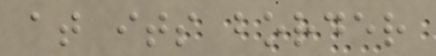at its border
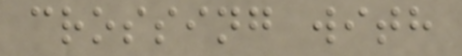crossing with
